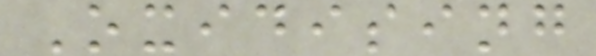Oxidising
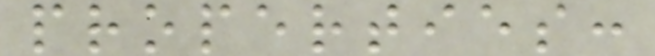properties:
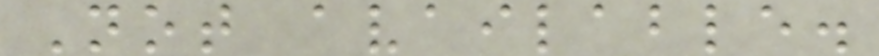Not available.
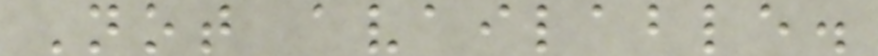Not available.
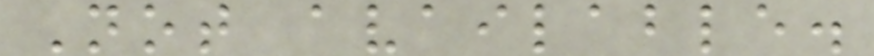Not available.
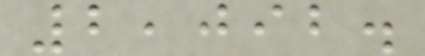2,092.
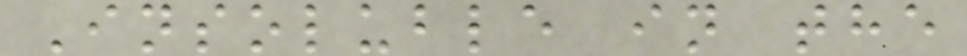Insoluble in the
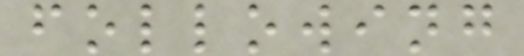following
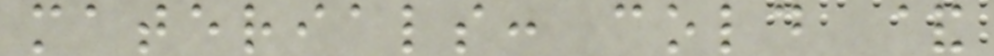materials: cold &
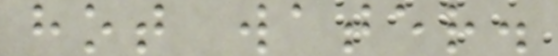hot water.
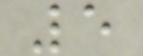5
